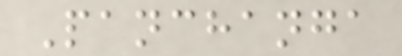Panchanga
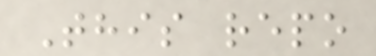This repo
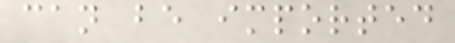can be imported
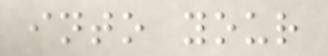into your
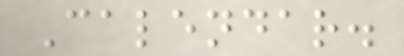Calendar.
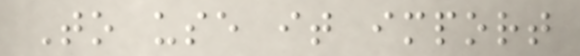To use it import
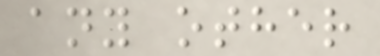any other
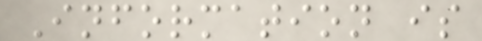Information is
